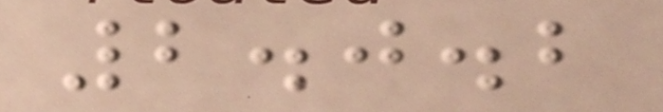2.0.2
